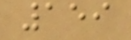159
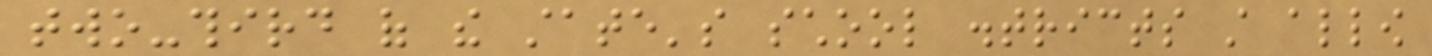two-third of the state's school districts still allow
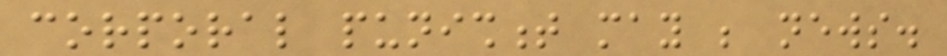corporal punishment may be news.
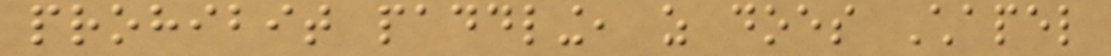prohibit paddling, as does Chapel
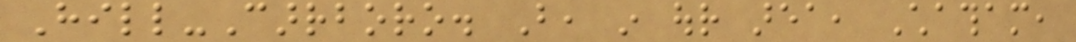Hill-Carrboro. But, in our area, Chatham,
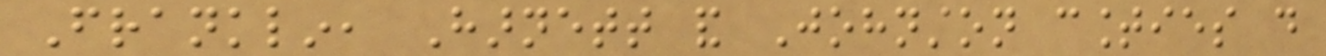Franklin, Harnett and Johnston counties do
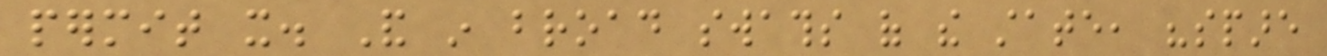permit it. And in broad swaths of the state, "spare
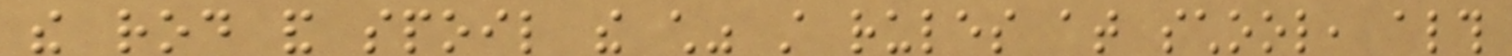the rod and spoil the child" still rules at school, although
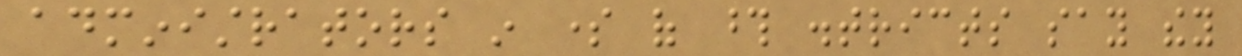administrators in some of those districts say they
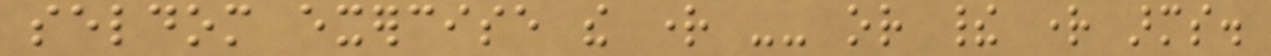seldom exercise the right -- or their right arms.
